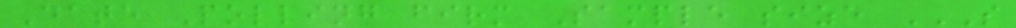Date Polling firm Sample size S
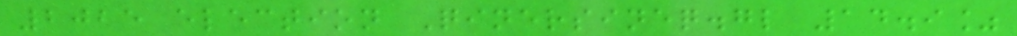2025 election Qinersineq.gl 14.9%
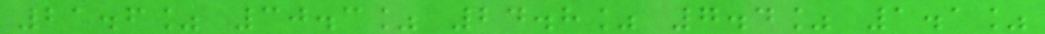21.6% 30.3% 24.8% 7.4% 1.1%
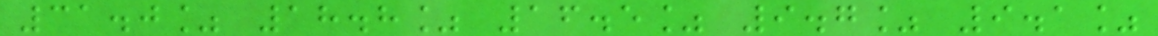31.0% 18.8% 16.5% 9.7% 9.1%
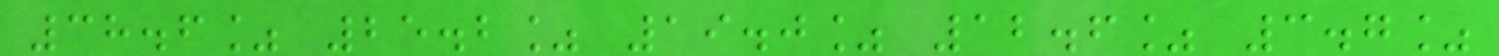38.6% 25.2% 19.0% 12.6% 3.7%
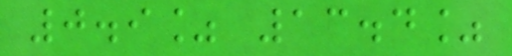0.9% 13.4%
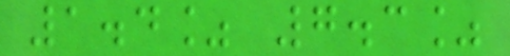1.4% 7.3%
